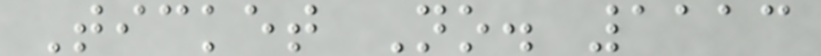Ticket No. 1113
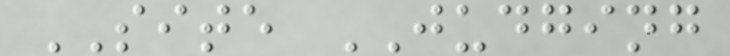SITE JUDGING
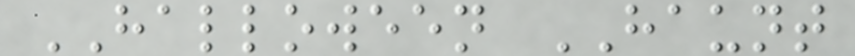HALLOWEEN HAUNT
